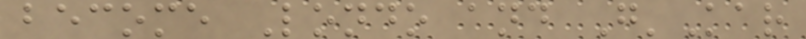become Londo and G'Kar
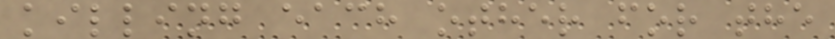killing each other for the
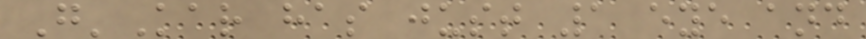G'Kar has just 1 eye and
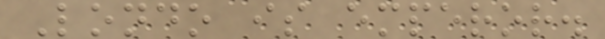Londo is emperor.
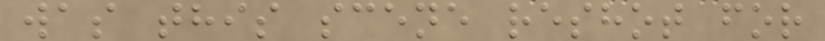was this scene reshot for
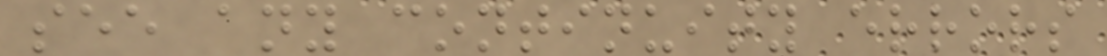see any continuity errors
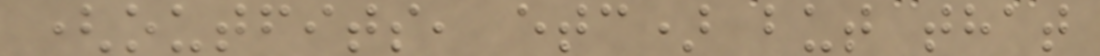(outfits, etc) but that
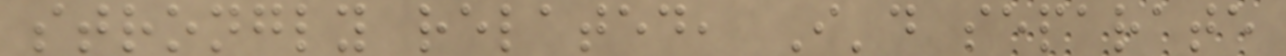strongly related, I'd separate
